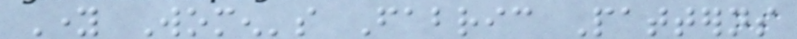Young Women's Fabric Patterns
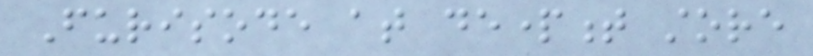Furisode at department store
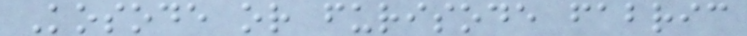Kosode or furisode fabric
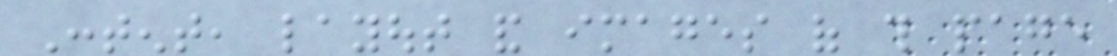Content, layout and images of this page
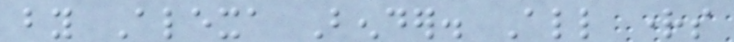by Alexa Bender. All rights
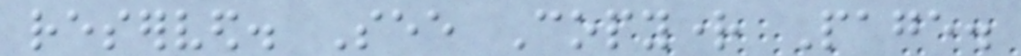reserved. See Copyright Page.
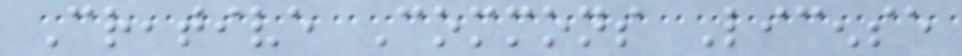Creative Commons License
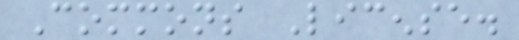Commons License.
